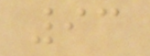93
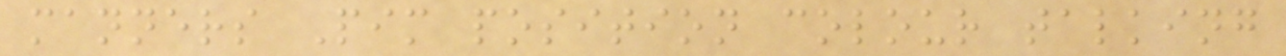manners Pim position colour talking
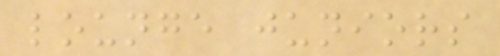lounge juniors
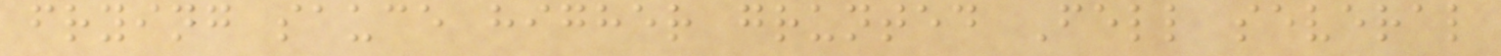frying sauce higher grunted Fell several
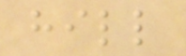hill
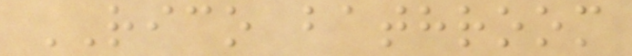RICO bathroom
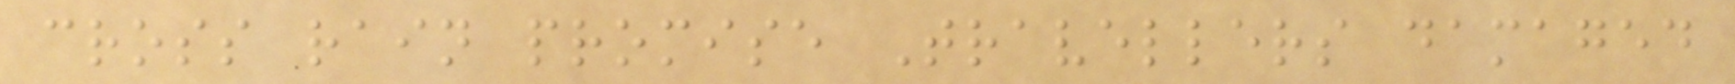cross rain promise Travellers damaged
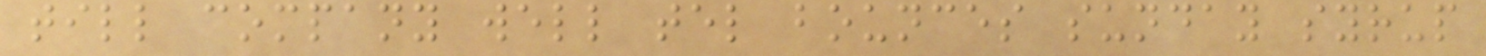till company well tel bounces sunday syrup
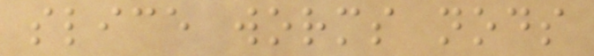slice worms nods
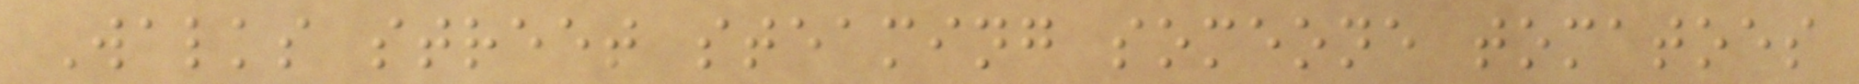Walks street steaming someone tomatoes
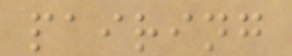pairing
